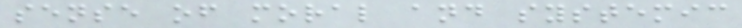sense of moral and systemic
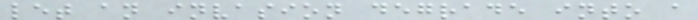let an invasion degrade into a
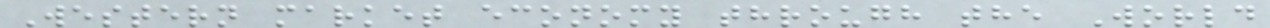Western market economy through the World
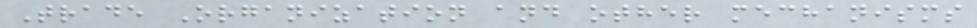Trade Organization and other mechanisms
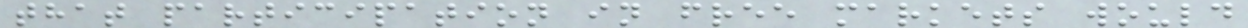that participation in free markets would
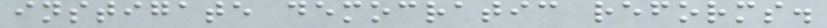instigate democratic reforms.
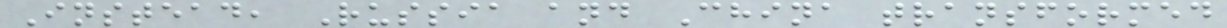Instead, Russia and China transformed
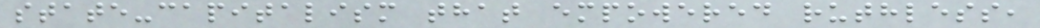state-capitalism that empowered ruthless,
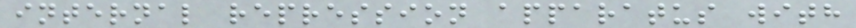internal repression apparatus with
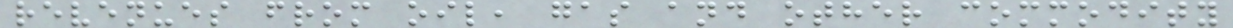revenues from oil, gas and other commodity
